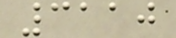3110
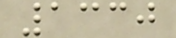1330
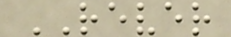REVER
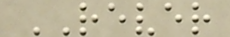REVER
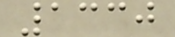1330
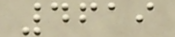4619
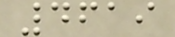4619
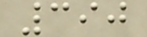390
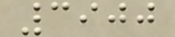3900
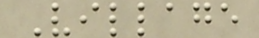Village
